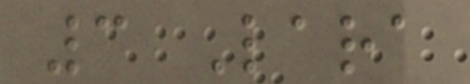3 Lara
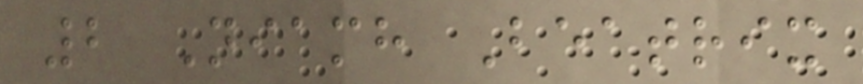2 Niamh Beatrix
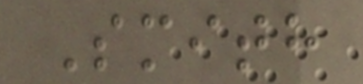Smith
